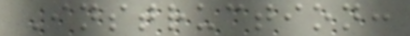Instruction:
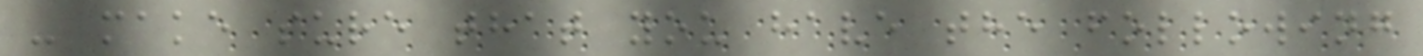- make sure that you have the following
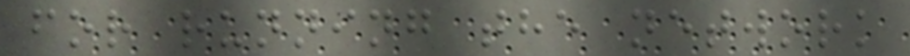for running the network
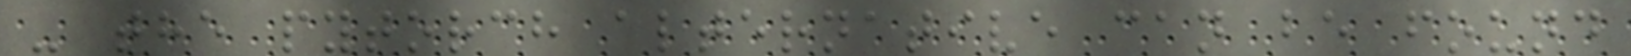- the pytorch alternative can be found
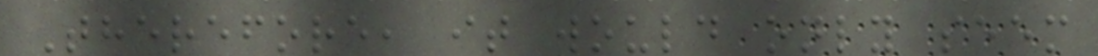Therefore, it would only seem
